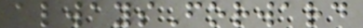alwaysForward
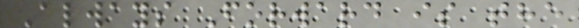Always Forward is the
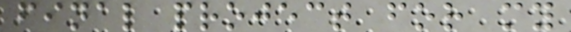final project for my
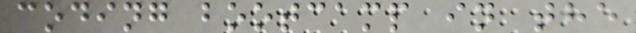coding bootcamp in the
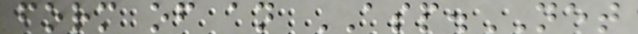form of an ASP.NET
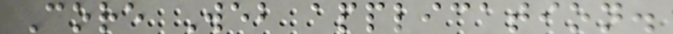Core Web application.
